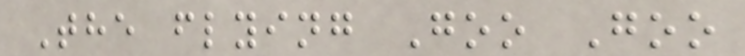The flying Goo Goo
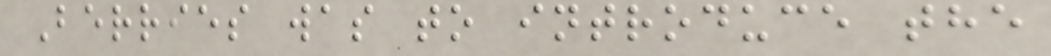Berries was to introduce the
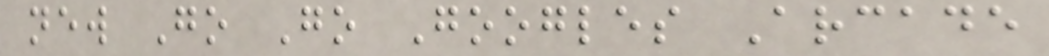new Go Go Googles Arcade
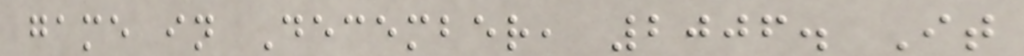game in December, 2006. It
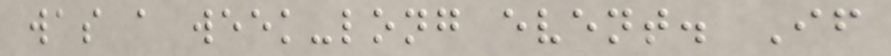was a week-long event. If
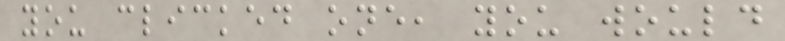you clicked one, you would
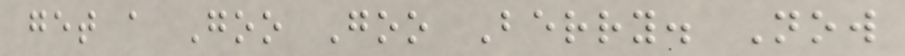get a Goo Goo Berry. Now
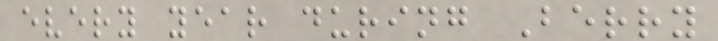every year during Berry
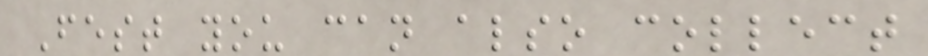Fest you can also collect
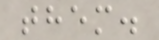them.
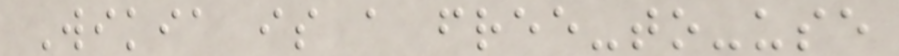Wikia is a free-to-use
